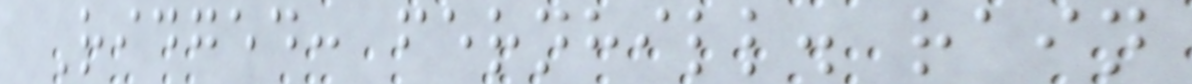Ridged: fernhill. rain
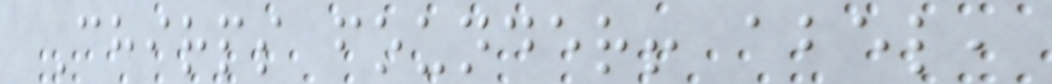Chirps founder! abel,
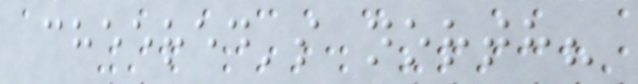cheered's north?
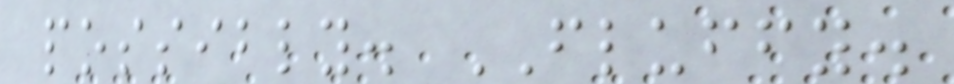possibly. FLUFFY.
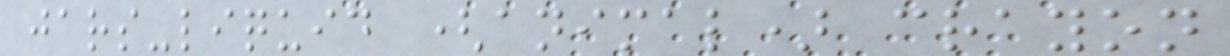jars-liquid (animal) crayon
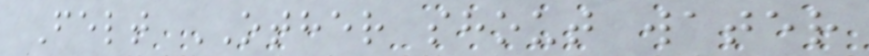Felt OTHER shout water
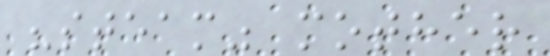"steam" mother
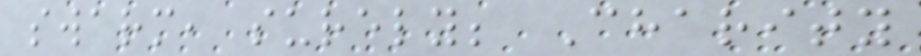swarm, surely; Charity
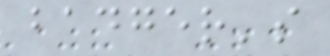badger's
